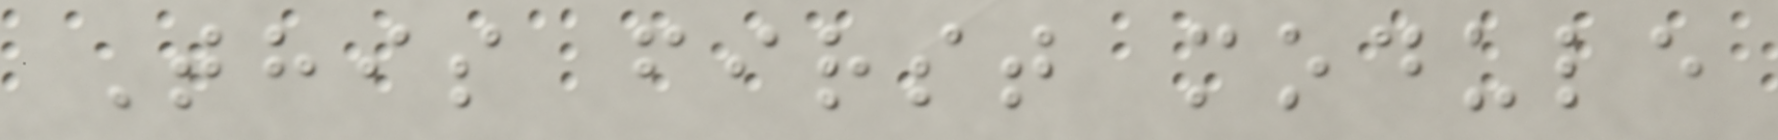This first module
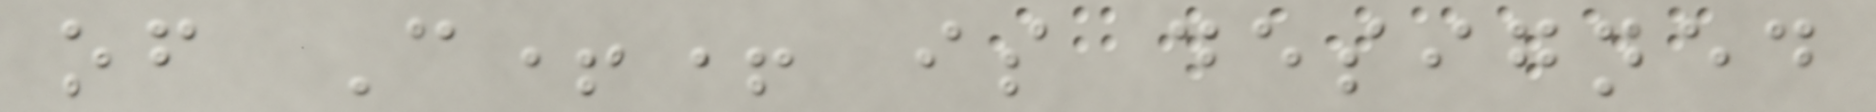of C++ is designed
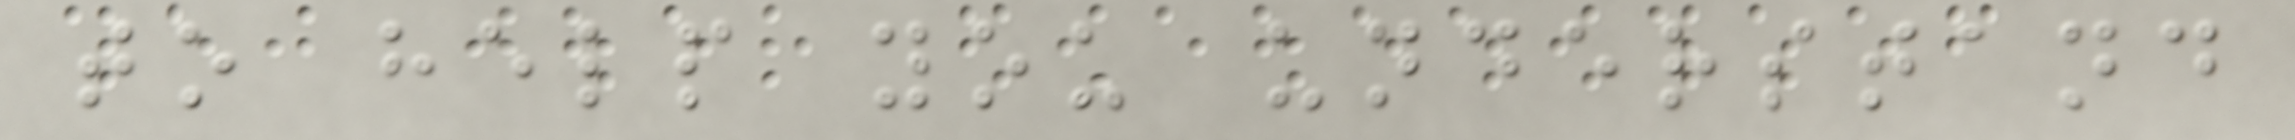to help you understand
